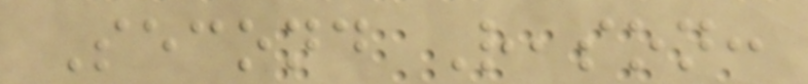Second Reason:
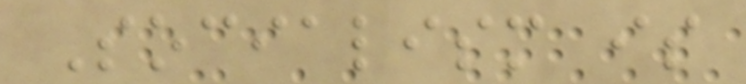Socialism is
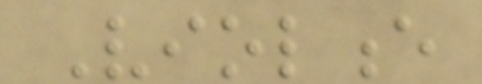Violence
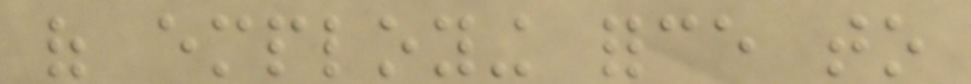of employing force to
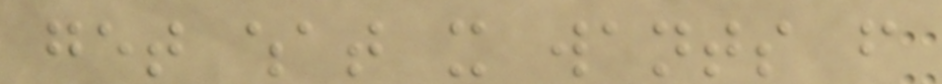get what it wants from
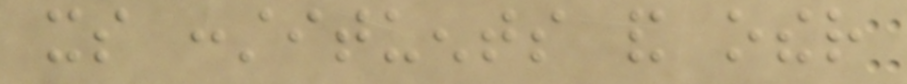its constituents and other
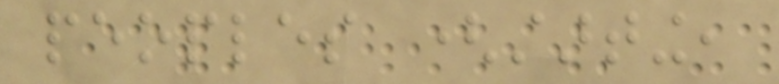peoples (starting,
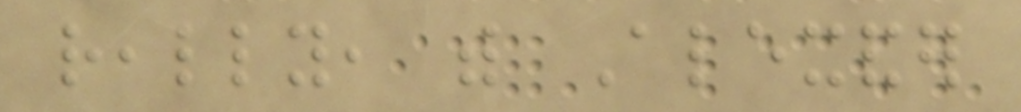really, with Alexander
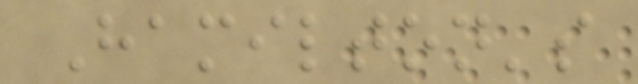Hamilton's
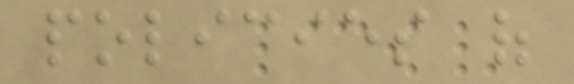policies of
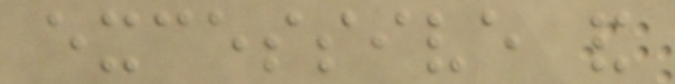excessive and
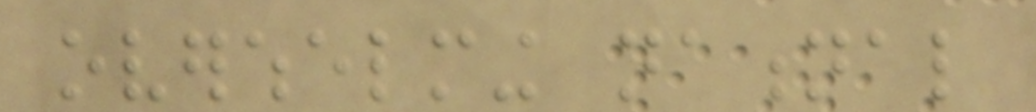overwhelming national
